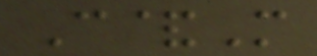C&M
